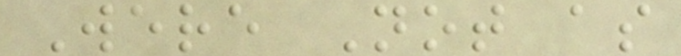Were Not as
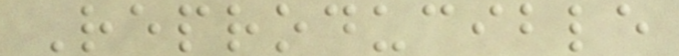Reproducible
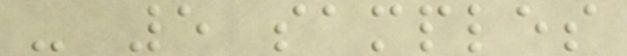- 5 samples
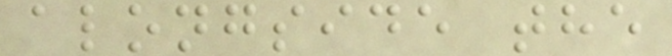alongside the
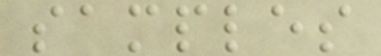samples
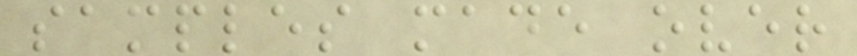samples made over
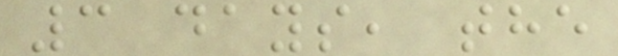3 days, the
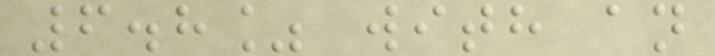6.8% with an
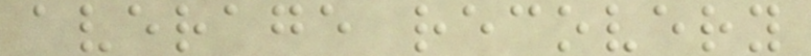average recovery
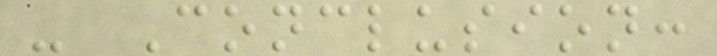- Conclusion:
